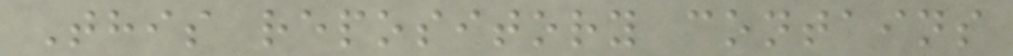This repository contains
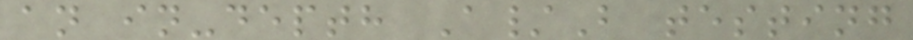an in-depth A/B testing
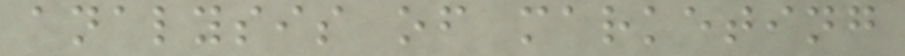analysis of marketing
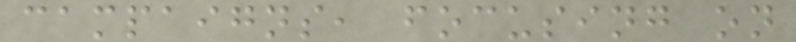campaigns, focusing on
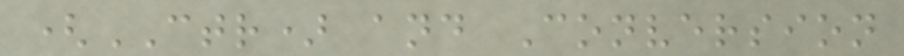(CTR) and Conversion
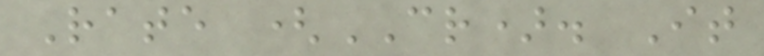Rate (CR). It
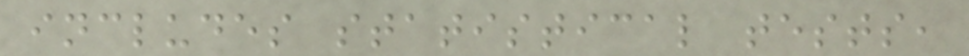includes statistical tests,
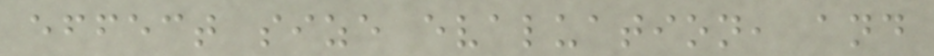effect size evaluation, and
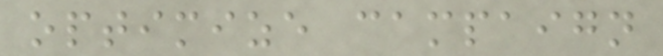optimize campaign
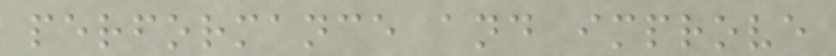performance and improve
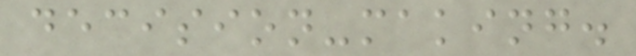decision-making.
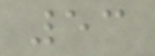53
